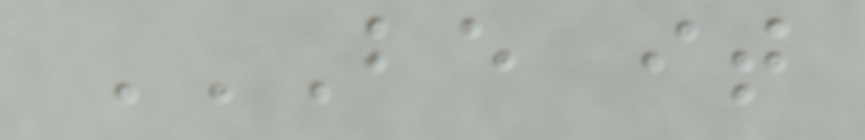BE IT
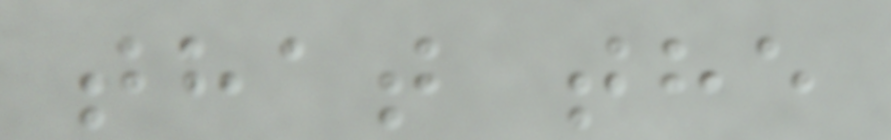that the
